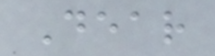Dear
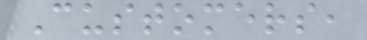Customers,
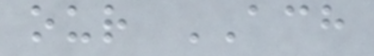our ACH
